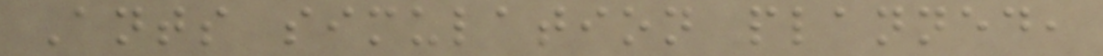Ants simulation planned,
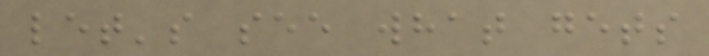let's see what gets
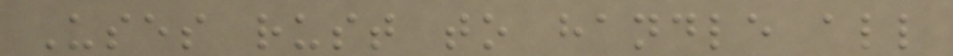Uses rust to handle all
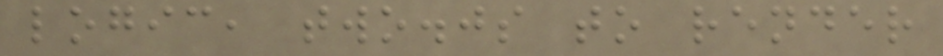logic, two.js to render
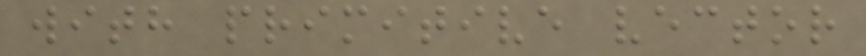with primitive vector
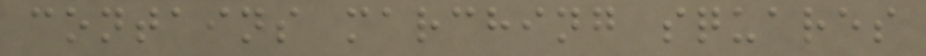contains marching squares
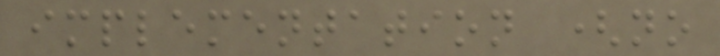implementation (no
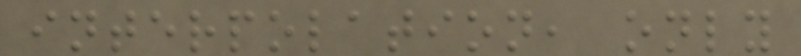interpolation, only
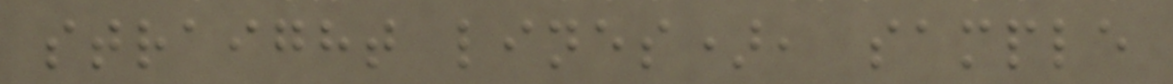straight lines), sample
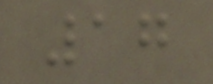17
